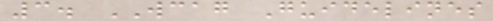3. WCAG Guidelines
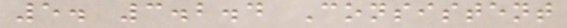5. 3.2.4 Consistent
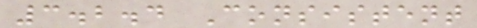3.2.4 Consistent
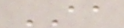AA
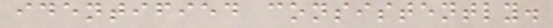identified consistently.
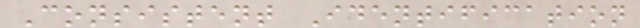Consistent Identification
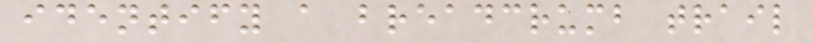identify a breadcrumb trail
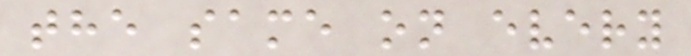the same on every
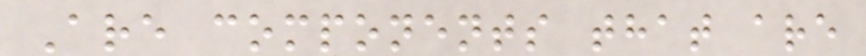Are components that are
